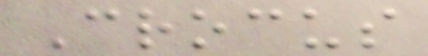Crocus
